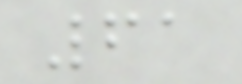61
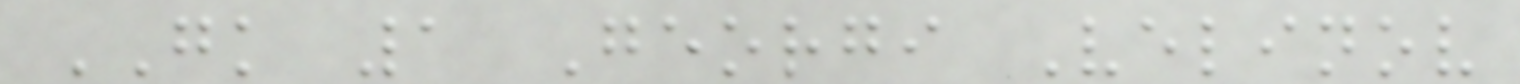GK 1 Georgi Velinov
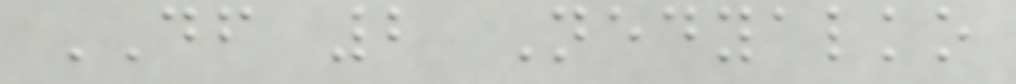DF 2 Nedyalko
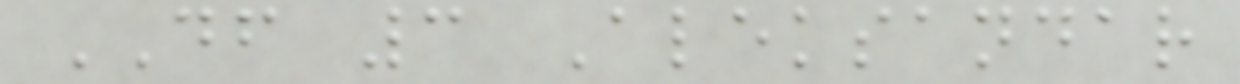DF 3 Aleksandar
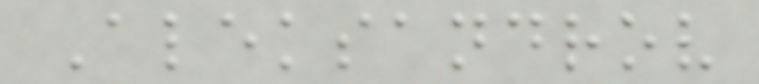Aleksandrov
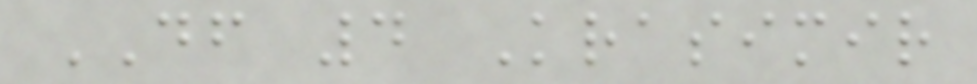DF 4 Krasimir
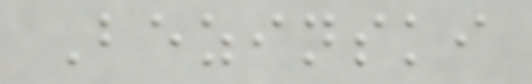Bezinski
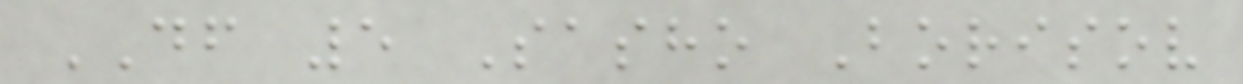DF 5 Sasho Borisov
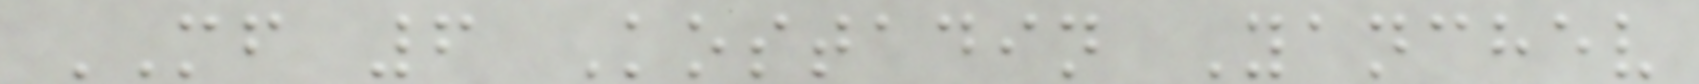MF 6 Kostadin Yanchev
